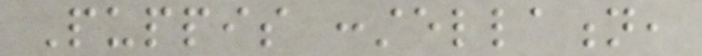Puppis constellation,
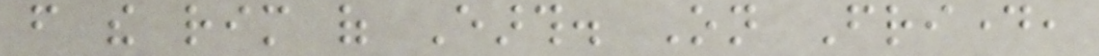from the rim of Earth. On Friday,
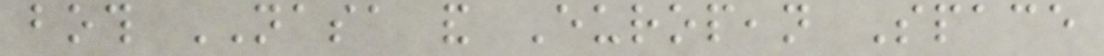both NASA and European Space
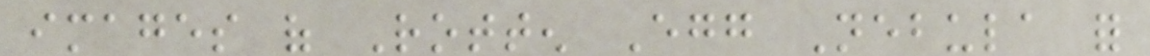images of Rotten Egg Nebula for
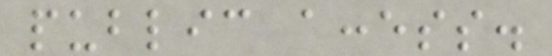public access.
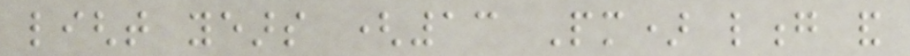light years (13 Pm) long and
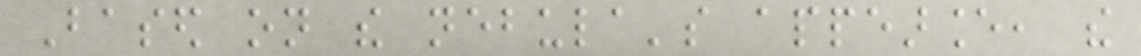Based on the nebula's appearance, the
